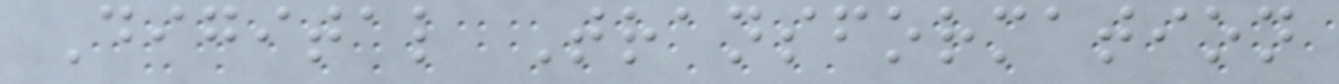Digital Transformation
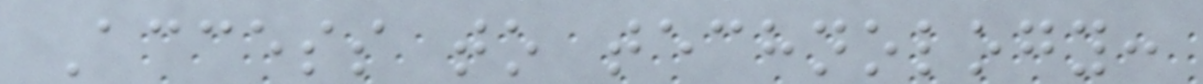Access to technology:
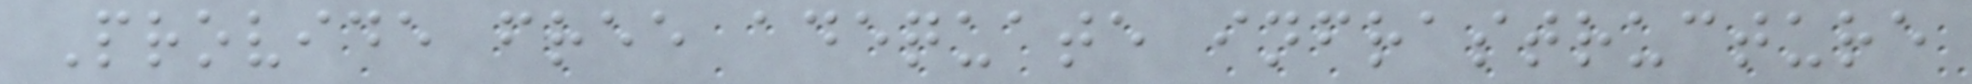Provide free adequate infrastructure
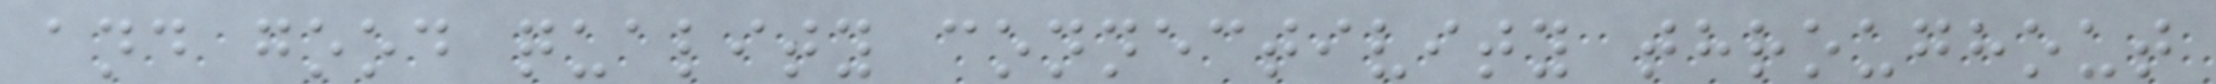and good quality connectivity throughout
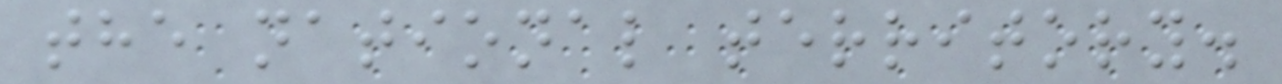the national territory.
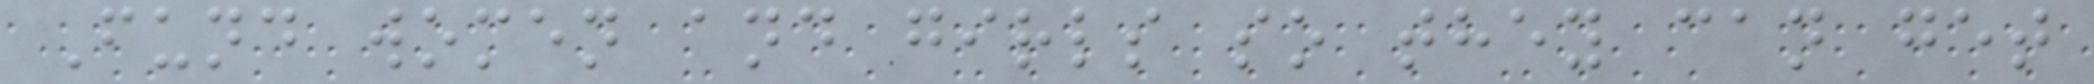Fund women and girls so they can get
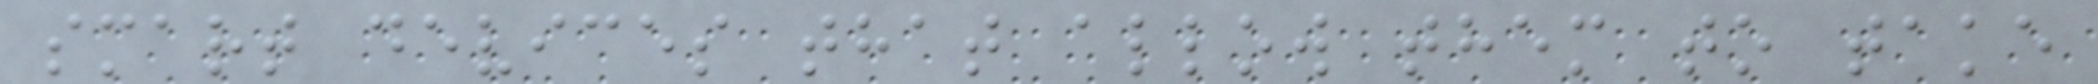smart devices that allow them to take
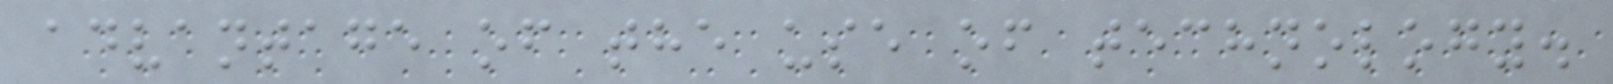advantage of the use of technology.
